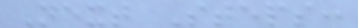Next Steps:
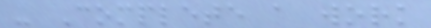- Complete a work
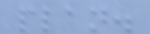plan.
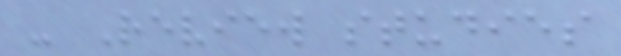- Review studies
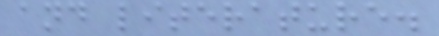and literature.
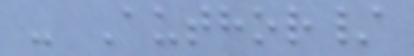- Author/
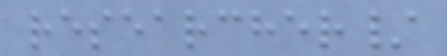researcher/
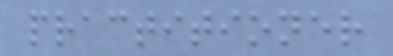practitioner
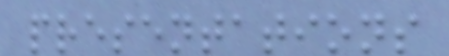presentations
